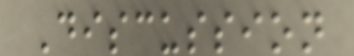Discussion
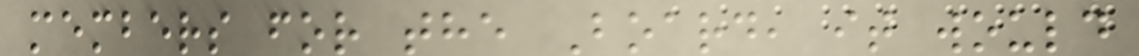members for the Board, it would
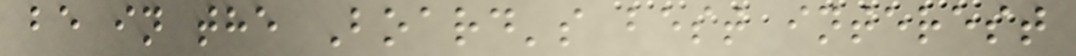be in the Board's best interest
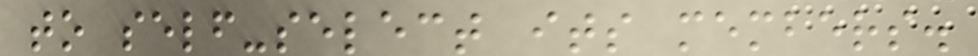to self-select its members.
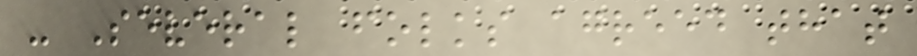- Several folks agreed that
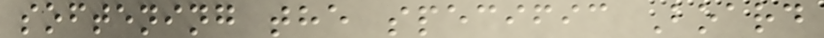softening the specific Board
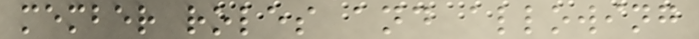member roles and allowing
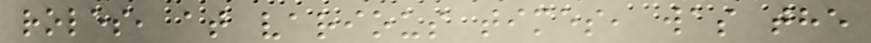roles, at various times, was the
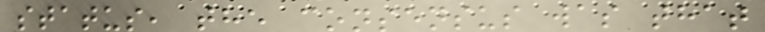status, the consensus was that
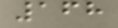168
